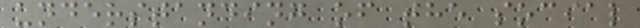understanding of the social
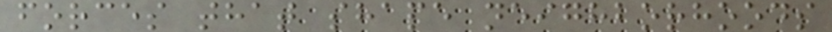forces that shape neighborhoods
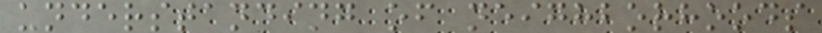understanding of neighborhoods
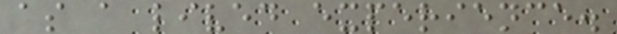as a lived experience.
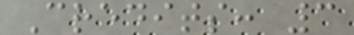Credits: 3
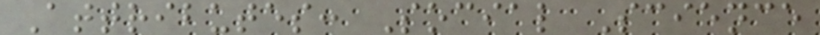Attributes: Social Science
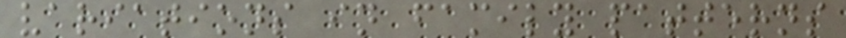variations in family patterns
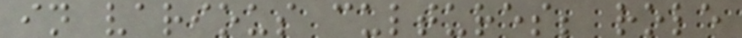in various cultures; role
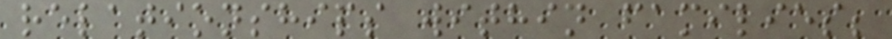relationships within families;
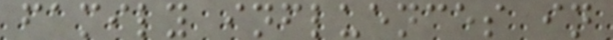family influences in
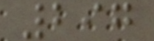297
